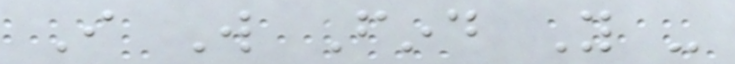I Will Find You -
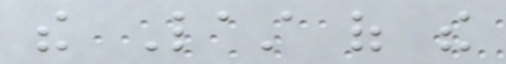the Last of the
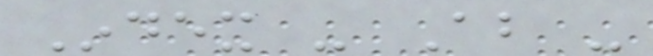Index - About -
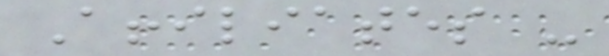Affiliates -
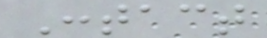Contact
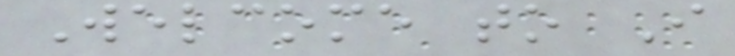Welcome to I
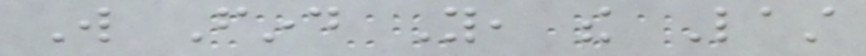Will Find You, the Last
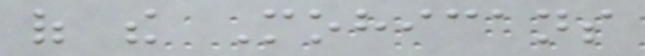of the Mohicans
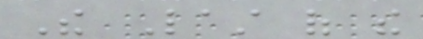The Last of the
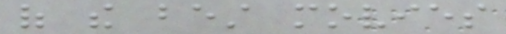of the best movies
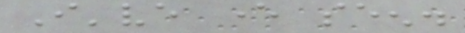I've ever seen.
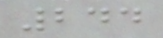244
